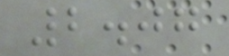2.07
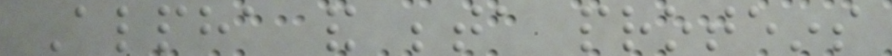Alpha and beta proteins
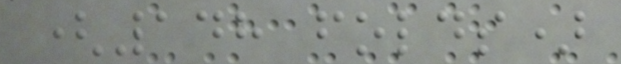(148 folds)
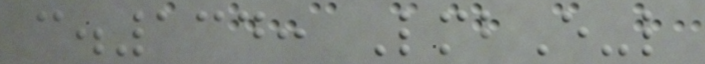c.134: LmbE-like
